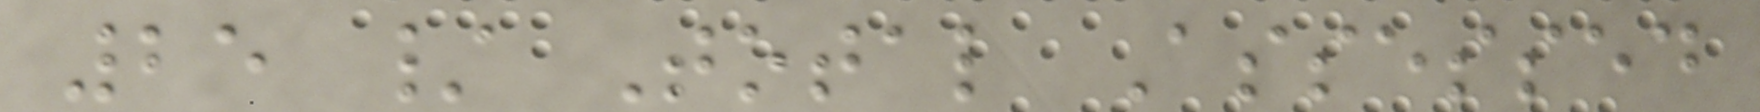25 / Total Assessed
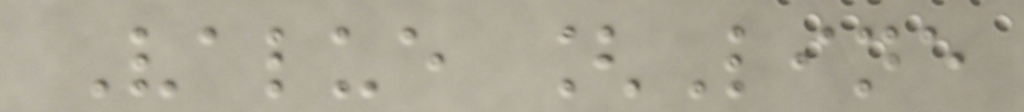Value [Line
